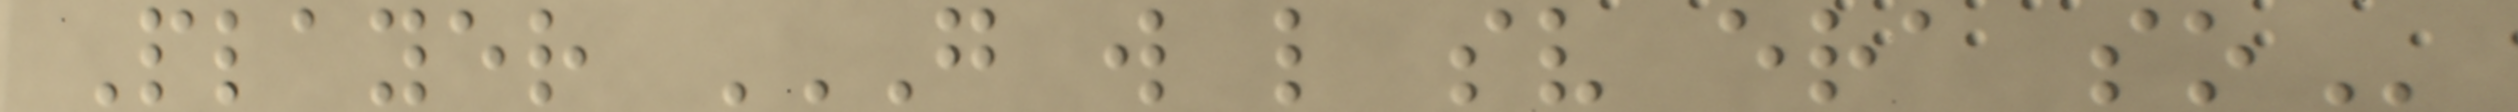Player G W L SV ERA SO
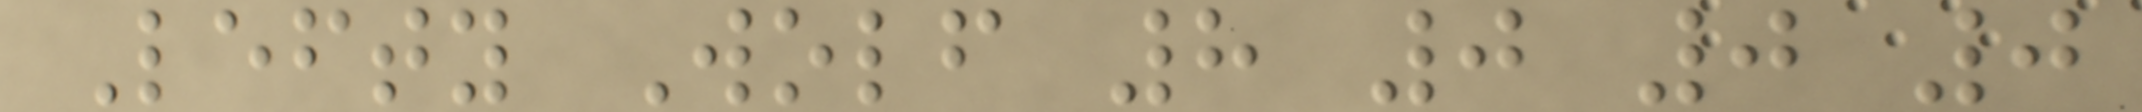Lefty Wolf 8 0 0 0
